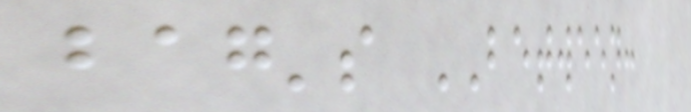bag's BETWEEN:
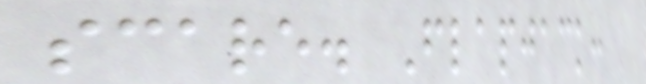scare. Flapjack:
